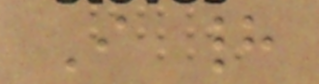I had
